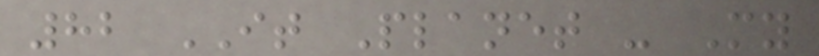82 IT Planet - My
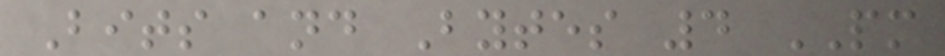Bits and Bytes 4 PM
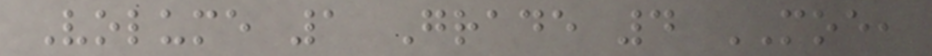Volume 1 Grade 4 MOE,
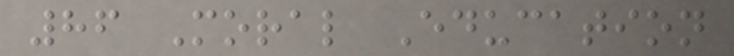86 Moral Education
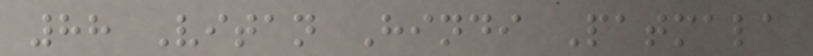88 Vitan Hindi Patmala
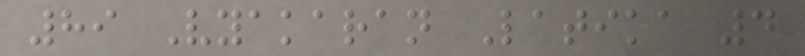89 Vyakaran Latika 4
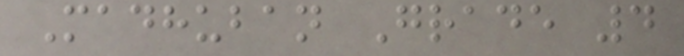Madhuban Grade 4
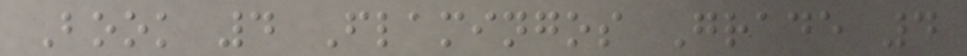Book 4 Flamingos Grade 4
